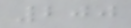200
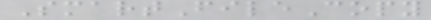SmartFileCopy
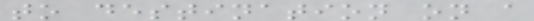to destination on a
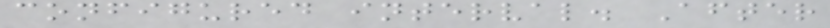configured interval. After
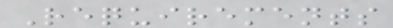Requirements
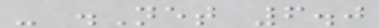- .Net 6.0
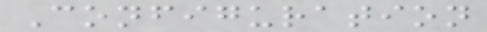Configuration
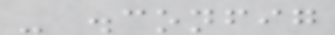- .config
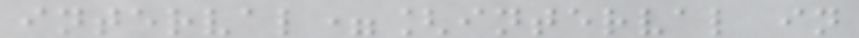interval=[interval in
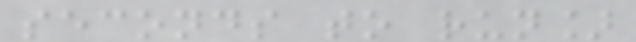seconds to run]
